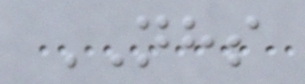NHS
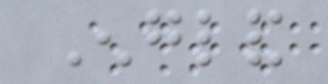England
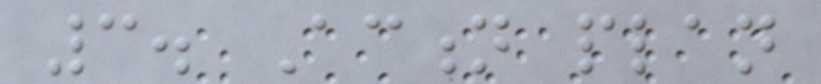3. Action plan
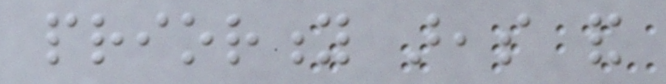priority areas and
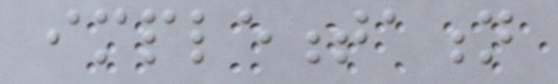implementation
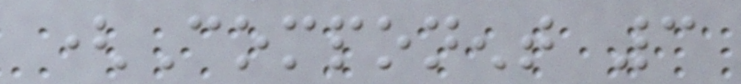(Component 3
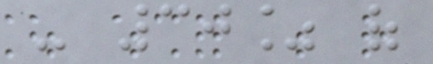- 30% of
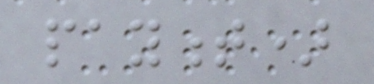payment)
